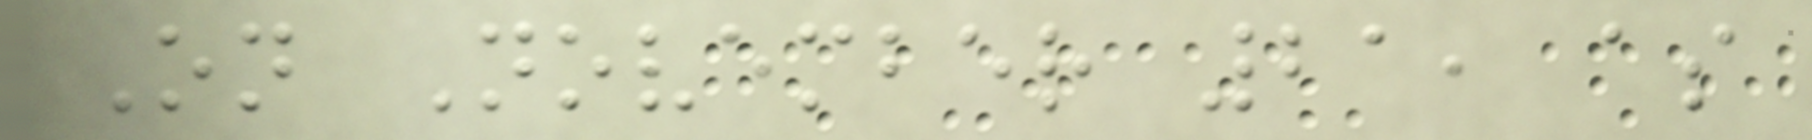On November 21, as
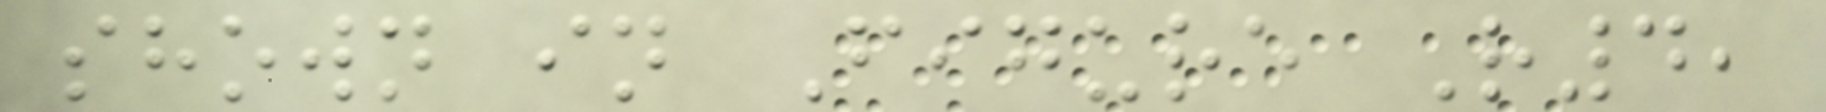shown in Figure R4,
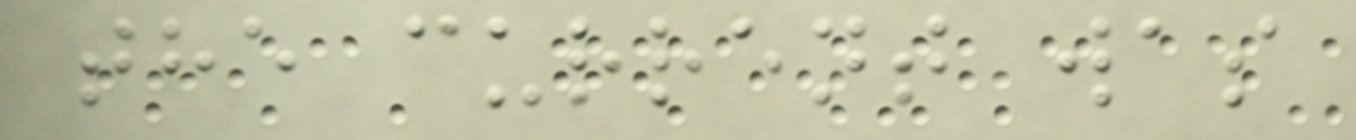the current was
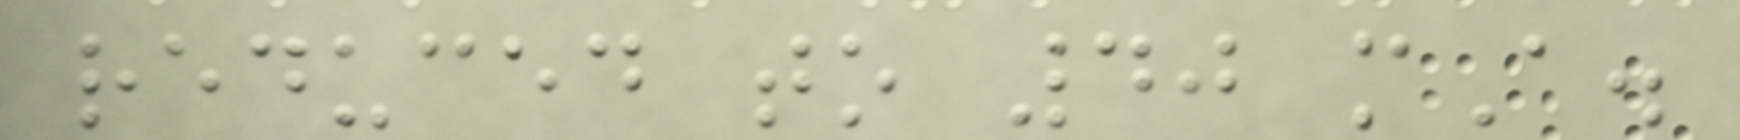reduced to 40 mA.
